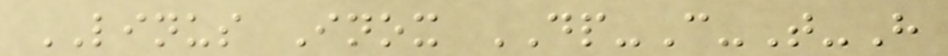LINUS Inox DP-C-T-H
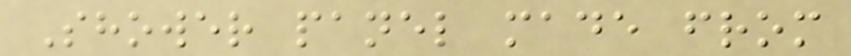Shower panel made from
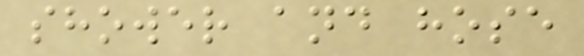shower and hose
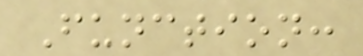Function:
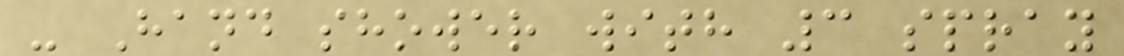- Hand shower with 3 spray
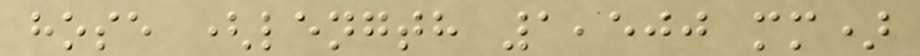hose (length 1,500 mm)
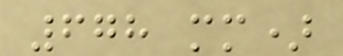678 mm)
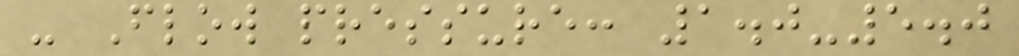- Flow pressure: 1.0-5.0
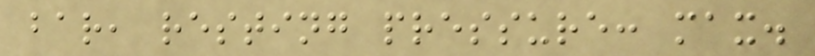bar, resting pressure: max.
